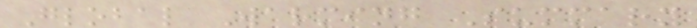Global Warming Summary
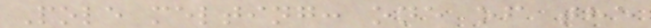Pole melting: one of the
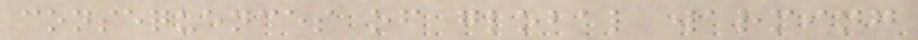consequences of global warming
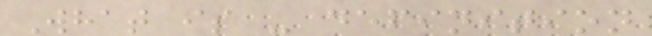What is - definition
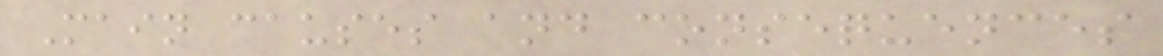Main causes and consequences
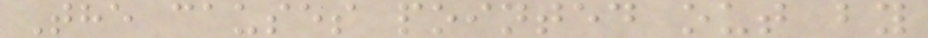The causes pointed out by
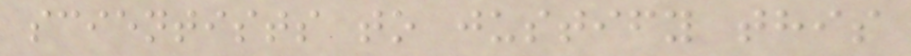scientists to justify this
